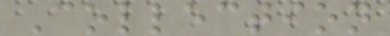Collection
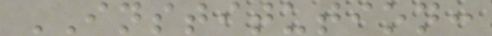INSTITUTION:
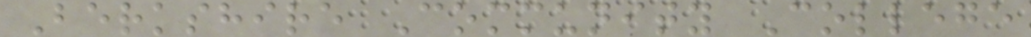Berkshire Community College
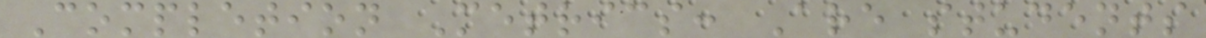Completion Metrics: Are students
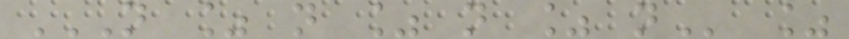N % N % N % N %
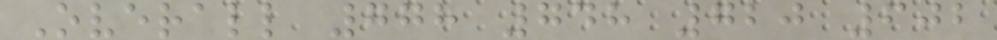Overall 778 748 720 602
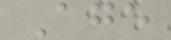Age
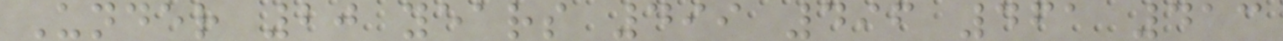Under 20 years 499 496 461 413
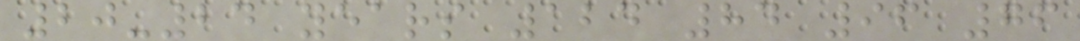20-24 years 124 84 96 76
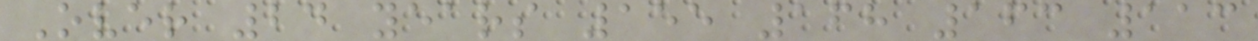Over 24 years 155 168 163 113
